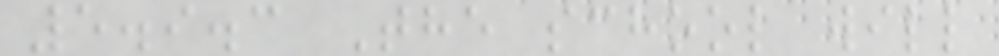5.9.3 The school will
